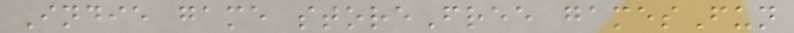Indie game storeFree gamesFun
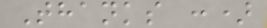Thanks :)
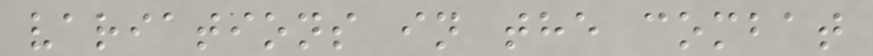variations in the combat
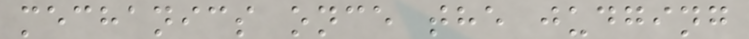mechanics once the judging
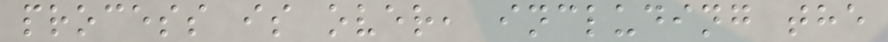process is over, including the
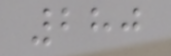280
